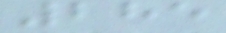285
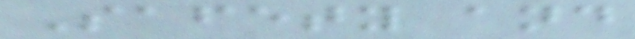Safety and
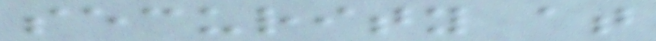security at
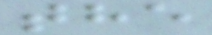the
